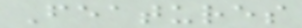Features
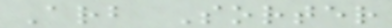Arb Sorter
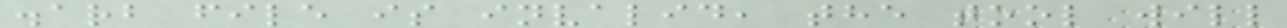.arb file is invalid, the tool will
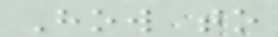How to
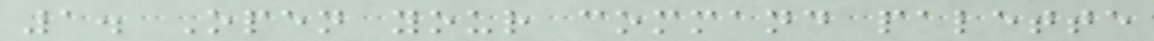1. Open your command palette
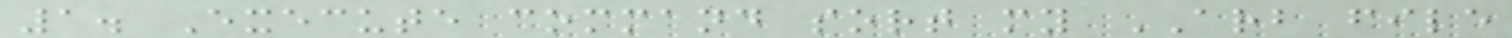1. Execute command sort my ARB file
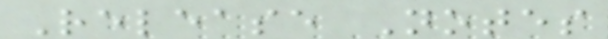Release Notes
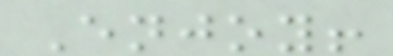Enjoy!
